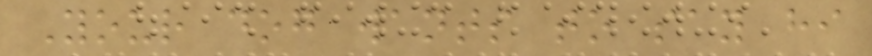Your dog wants to say hi
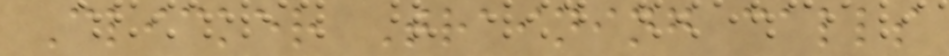Clicker Training calls
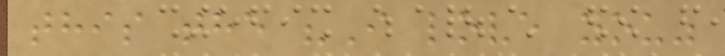this the "I love you"
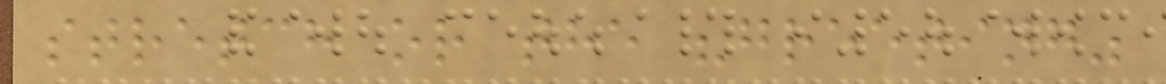stretch or the "greeting"
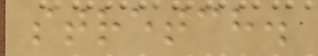stretch.
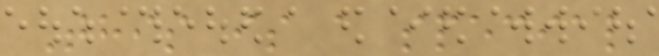This is a special
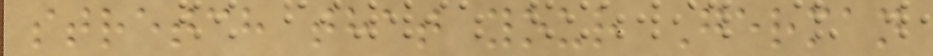stretch that your German
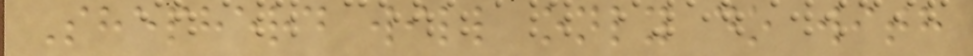Shepherd will only do with
